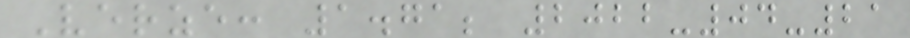Verze: 1.71; 2022-04-21
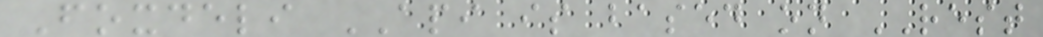Foxdeli API is based on REST
